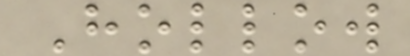Hollow
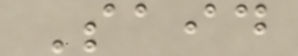Said
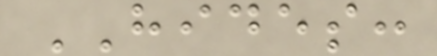HIDES:
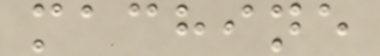machine
